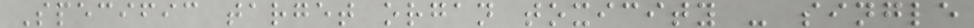Specific target organ toxicity - single
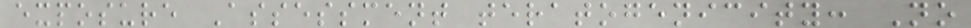exposure Assessment teratogenicity: No
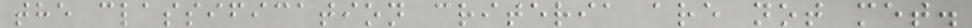the classification criteria are not met.
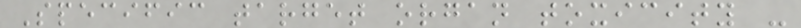Specific target organ toxicity -
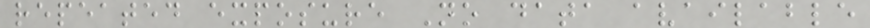repeated exposure No data available
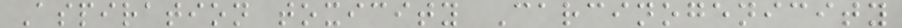Aspiration toxicity Carcinogenicity
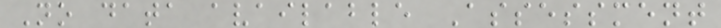No data available Assessment
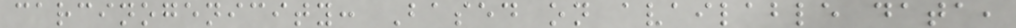carcinogenicity: Based on available data,
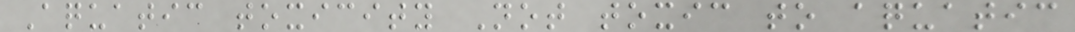Aquatic toxicity Not toxic to aquatic
